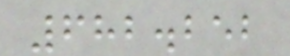682.252
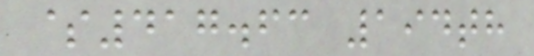$417.63 194th
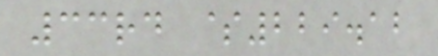33rd $229.12
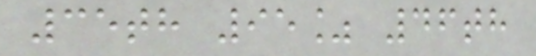35th 95% 46th
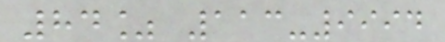84% 113-9994
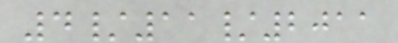4/11/2011
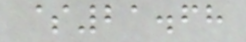$21.68
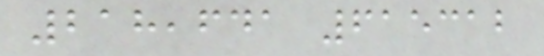218,641 615312
